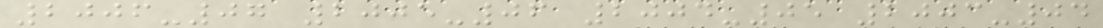2006-07 2005-06 2004-05 2003-04
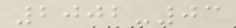2002-03
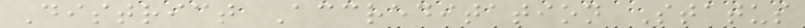District Accreditation Status
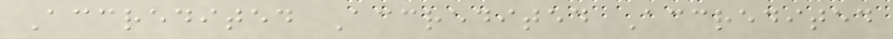Accredited Accredited Accredited
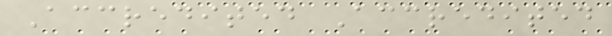Accredited Accredited
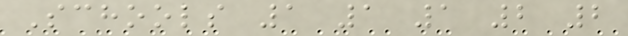Schools 1 1 1 2 2
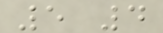5 4
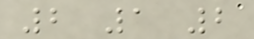2 1 2
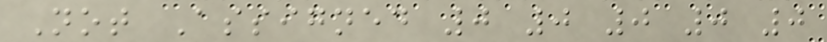Not Assigned 0 0 0 0 0
